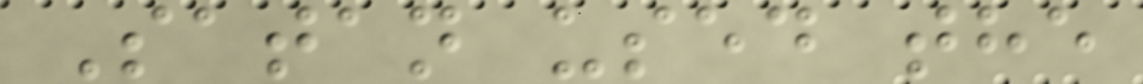Satan used the
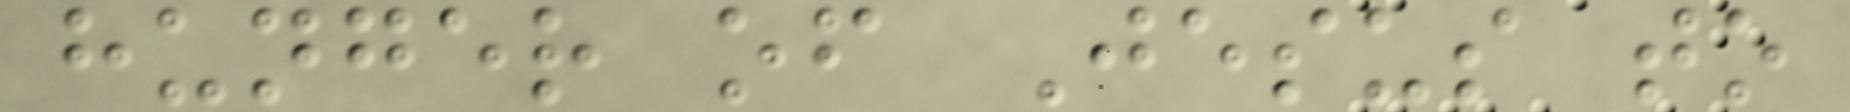hunger of Jesus to
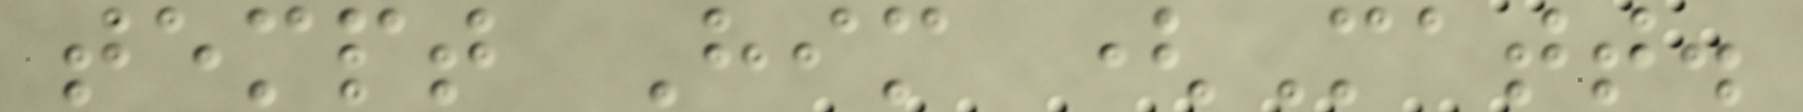tempt Him (Matt.
